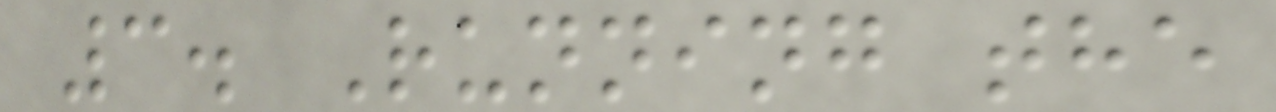3. Running the
